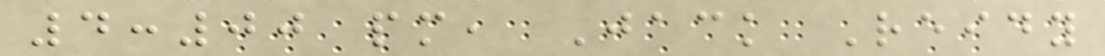4:00 pm, Jack Reidy
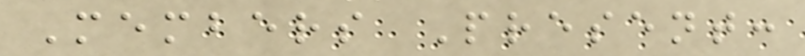Members Present:
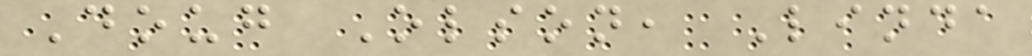Doug Olson, Linda
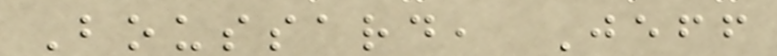Boussard, Jeff
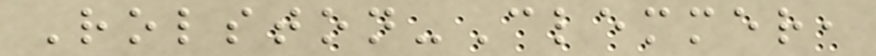Rolston-Clemmer,
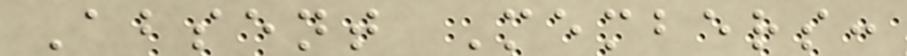Absent Members:
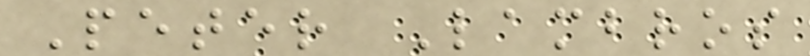Peter Lambros
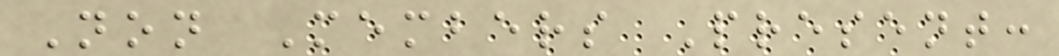Non Members Present:
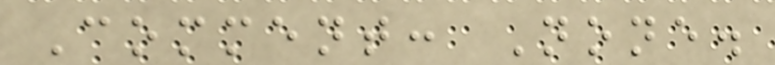Comment: None.
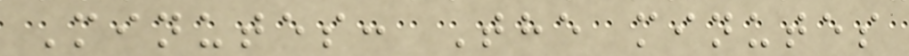Minutes: The minutes
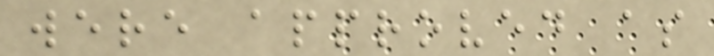were approved as
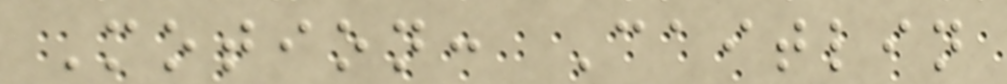Motion: Caitlin
